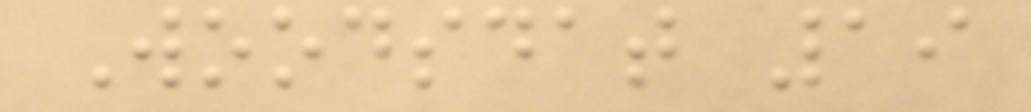Woodsdat 19
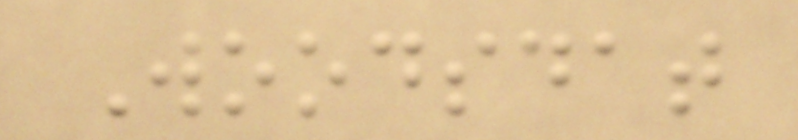Woodsdat
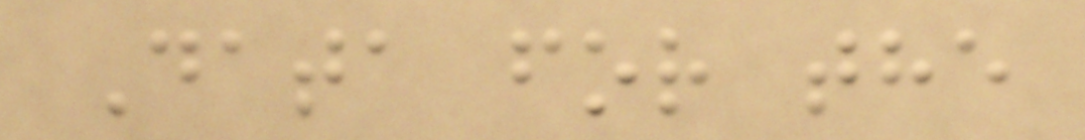Data for the
